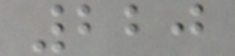220
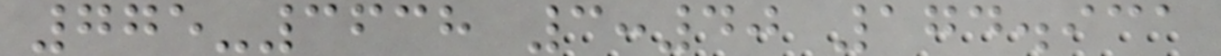775-3638 3:40 174.931
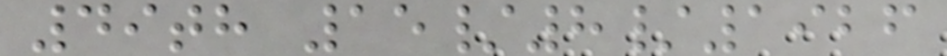49th 15/8/1926
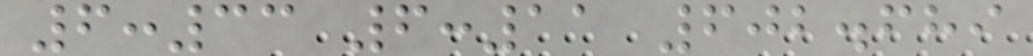6:33 6:11 602.689
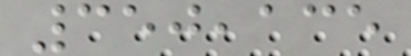350,135
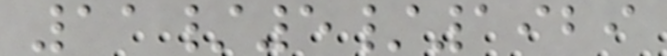11/5/1929
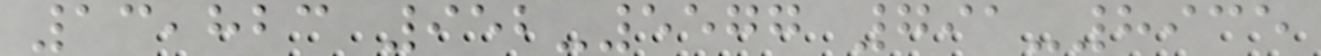13,823 952-5577 791-8935
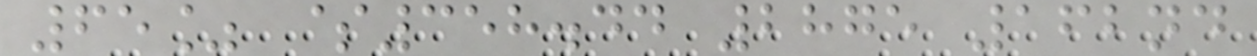65% $358.44 2875 162nd
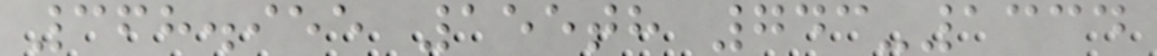368.955 155th 743-1334
